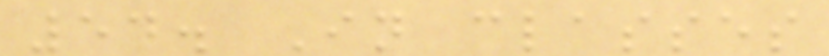54. In classes
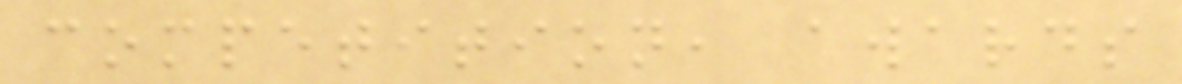competition, awards
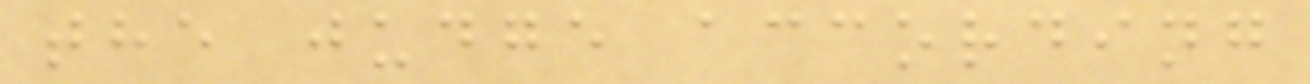the judge according
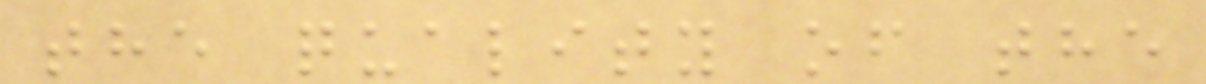the quality of the
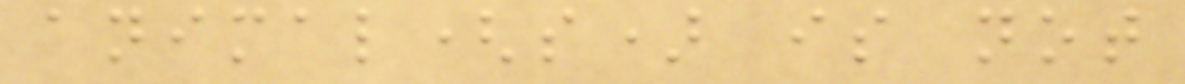animal(s) is not
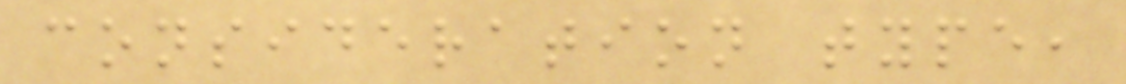consideration type,
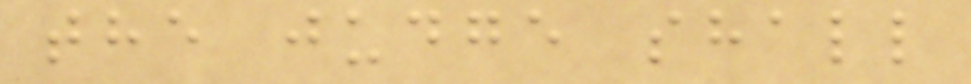the judge shall
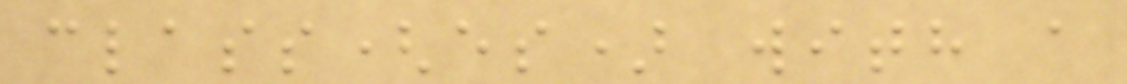class(es) with a
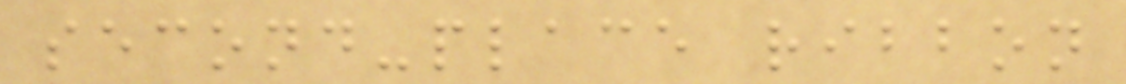second-place ribbon
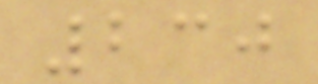230
